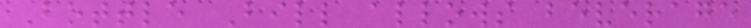Bottle Bill allows beverage
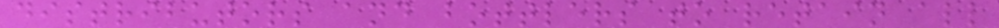distributors and bottlers to retain all
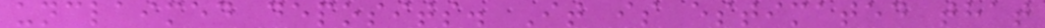unclaimed deposits. It is estimated that
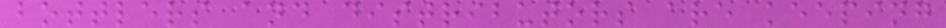bottlers and distributors are keeping
